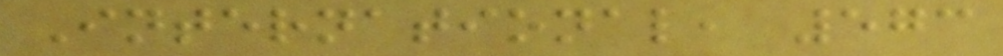International, 573
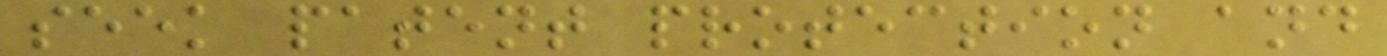seek patent protection and
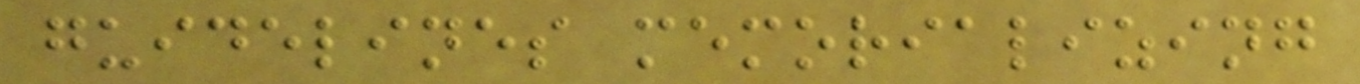guidelines memorializing
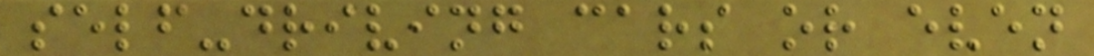self-driving cars or even
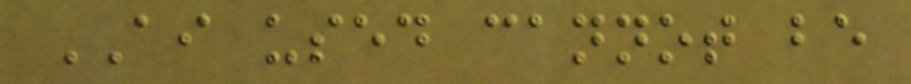AI used cannot be
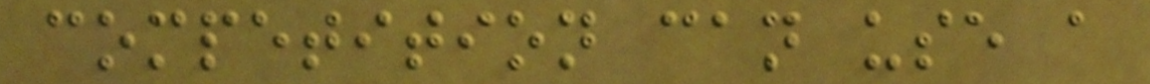competition can use a
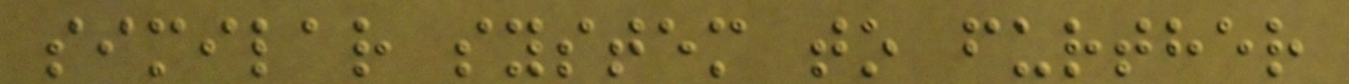similar system to further
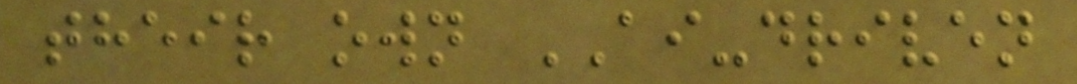their own AI-driven
